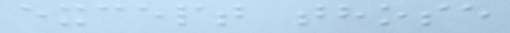except those
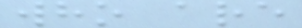who are
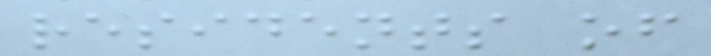residents of
